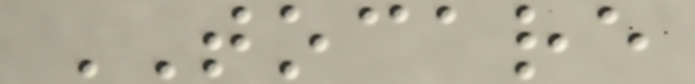TOCARE
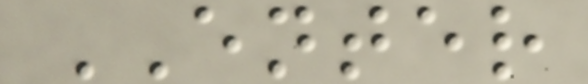ENTER
